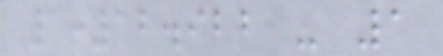1:12.922 - 1
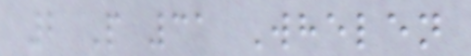2 P 31 Whelen
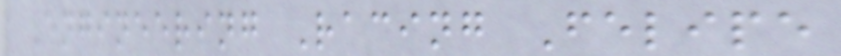Engineering Racing Felipe
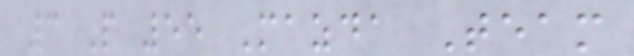3 P 55 Mazda Team
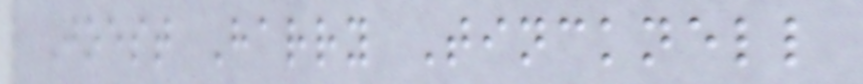Joest Harry Tincknell
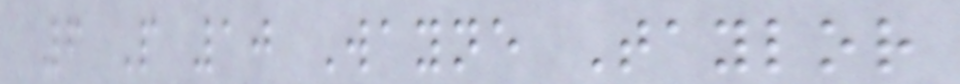6 P 10 Wayne Taylor
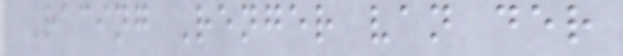Racing Renger van der
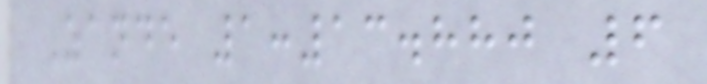Zande 1:13.880 6
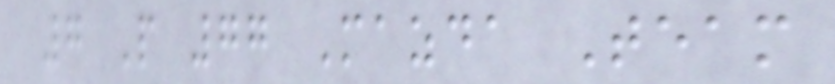7 P 77 Mazda Team
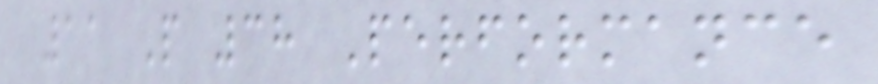11 P 38 Performance
